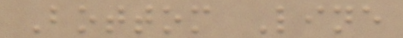Bottom Line
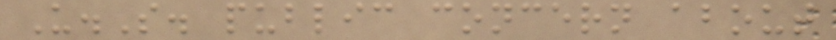U.S. public concern about
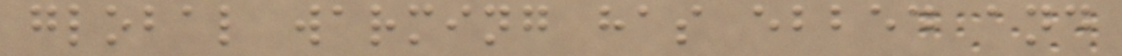global warming has ebbed and
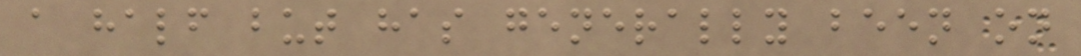a half but has generally been on
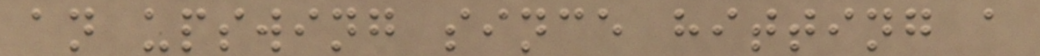an upswing since hitting a
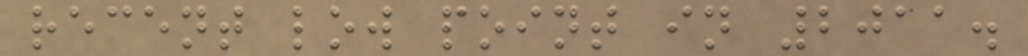recent low point in 2011.
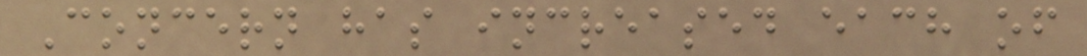Concern has increased each of
